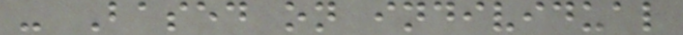- Based on individual
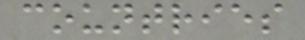countries
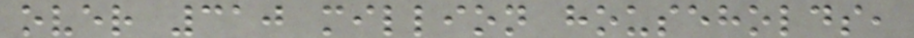over 310 million households,
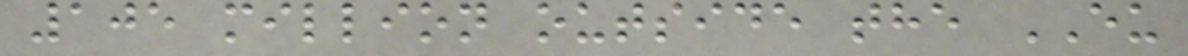105 million outside the EU
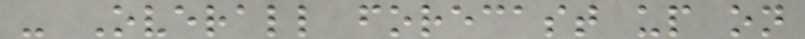- Overall forecast up on
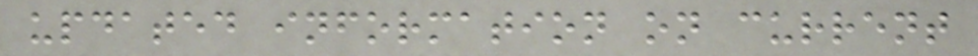updated information on current
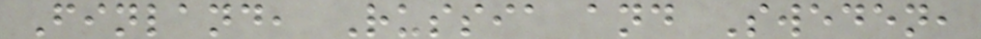Finland, Russia and Sweden,
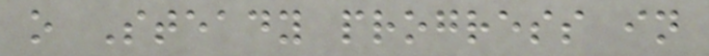o Steady progress in
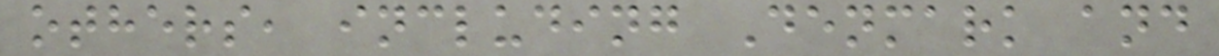others, including Denmark and
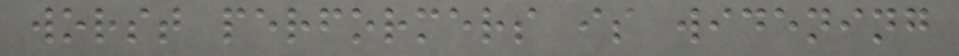worst performers is widening
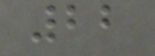22
